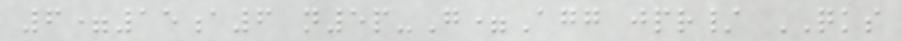6=15a6 n5p-G=Agg jpr/ QKS
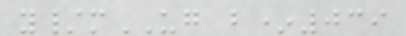y/mUG b*039
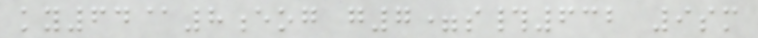ky64@8eog g7=s#632 9sm
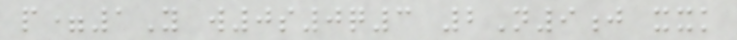p=1Y w0s0q3 2N9j xxk
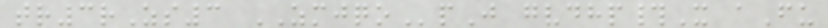tr3rZs3 ZMJQOpJ gvdhp#X aFu
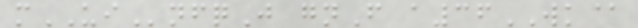mUInfqJ gnF a36WK@
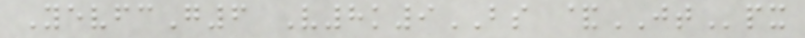YevfcG6 V8k9BS &JTpx
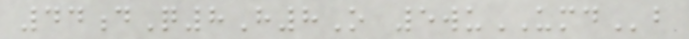44dQ8H8O 5wuUMDb
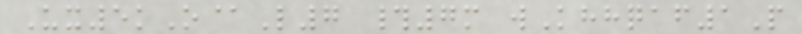Ux5kO@L7 #7m wKhhqaf1P
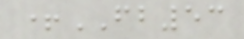+FB53
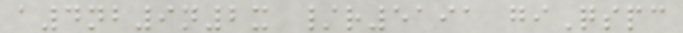a4nb9n2x /r5191 giQspc
